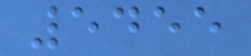5455
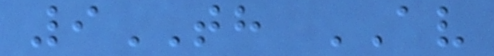9TH AV
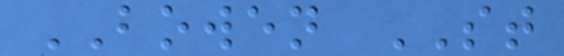BOWEN ST
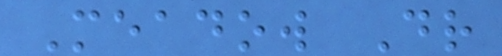Meadow Dr
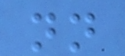nn
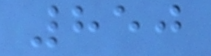850
